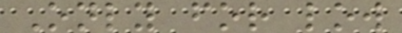Only for low
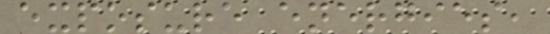exposure energies,
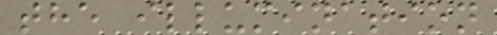the illumination
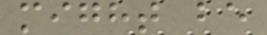might be
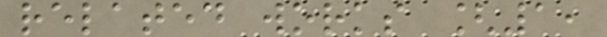related works [1,
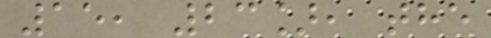15, 23], the
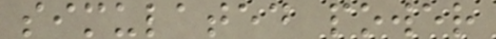simulated power
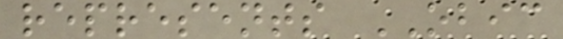represents OBIC
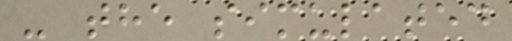- the simulated
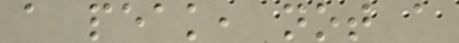a peak, not a
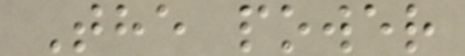The power
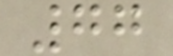77
